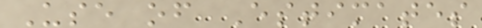Use of Estimates
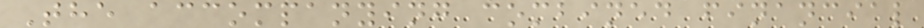The accompanying combined financial
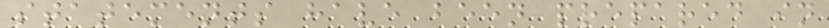statements have been prepared in
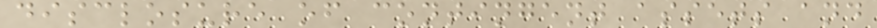disclosure of contingent assets and
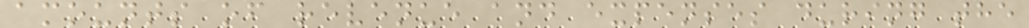amounts of revenue and expenses during the
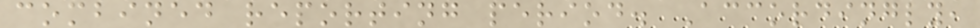combined reporting period. Accordingly,
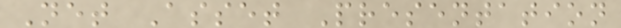Net Asset Presentation
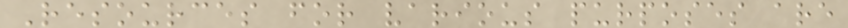Resources for various purposes are
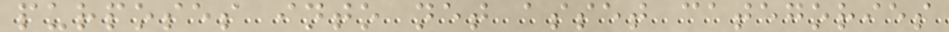purposes into net asset categories
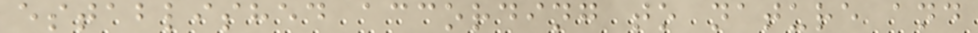established according to nature and
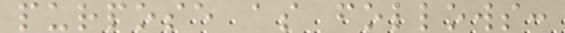purpose as follows:
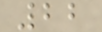22
